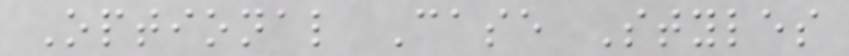Optional Case Styles
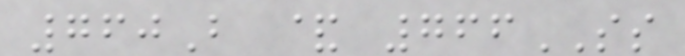760B & 766SS
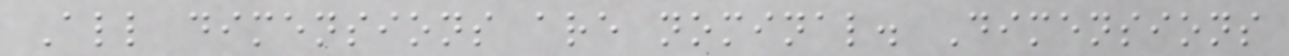All dimensions are nominal. Dimensions
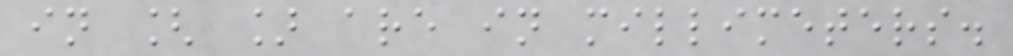in [ ] are in millimeters.
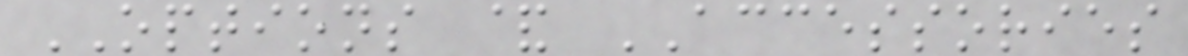OPTIONS & ACCESSORIES
